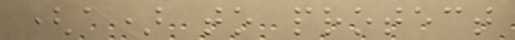(a) to protect
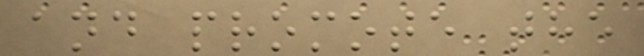and promote the
